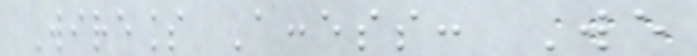Wireless Access: We
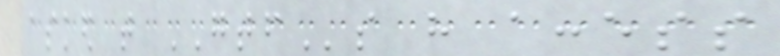asked that GTFs have access
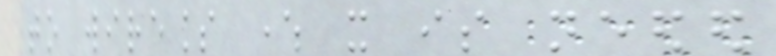to wireless where it is needed
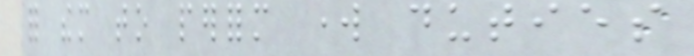for them to perform work duties
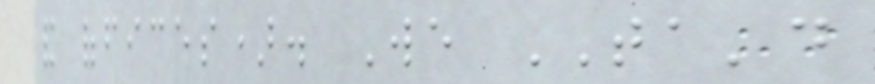and offices). We TA'd
